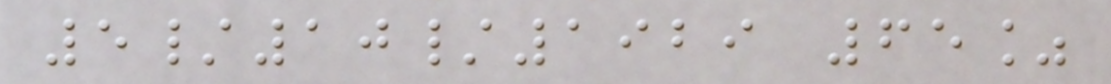5/10/1929 65%
